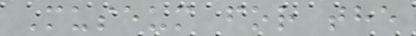Museum for the
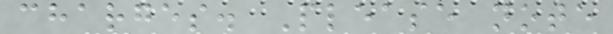charges. Please note
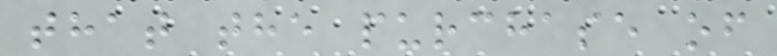that the purchase of
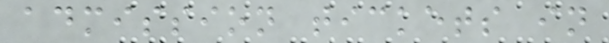admission tickets in
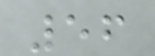56
